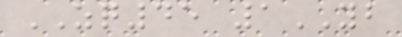ZQ45 1YB
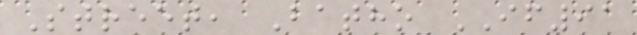Street, Batho IF91
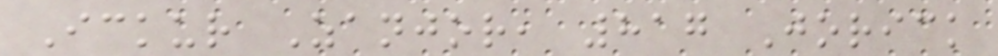Ickur Zanjor, 817 Jorick
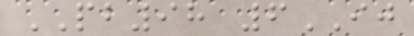PB98 6IJ
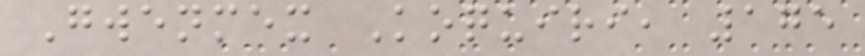Gwenmex Koquiri, 175
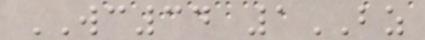WC34 1BZ
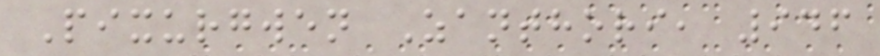Pixurgwen Zanthori, 946
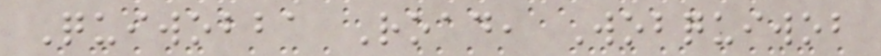Quiwobba Road, Wobquiwob
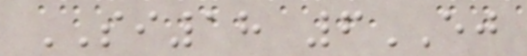SI18 6EJ
